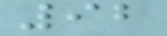92
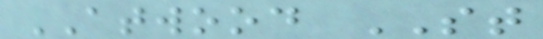ATWOOD ST
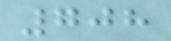708
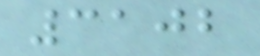3102
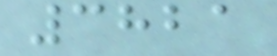3821
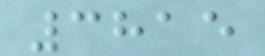3815
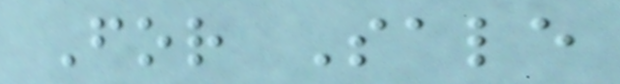For Sale
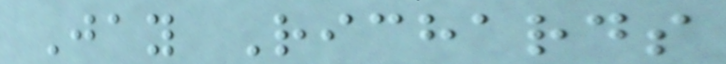Jay Richards
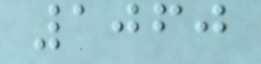1060
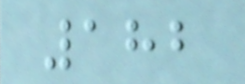182
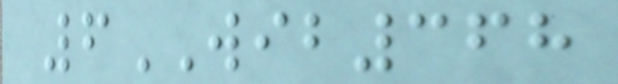6WIB368
